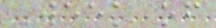Week of
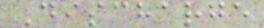Discharge
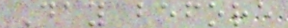Day before
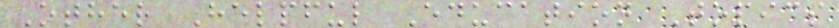Other Helpful Education Topics
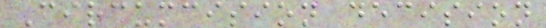Circumcision decision
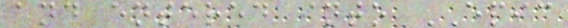and entered into EPIC
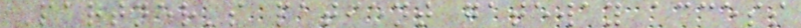Partner's patient gateway access
